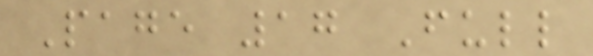Page 17 Full
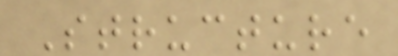Structure
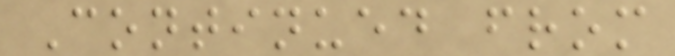Continued from
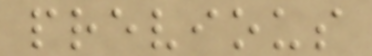previous
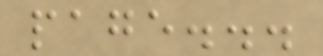page...
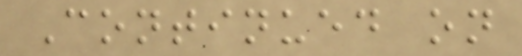Continued on
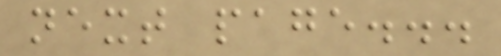next page...
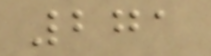271
